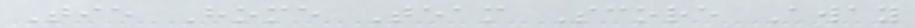Tie Home Team Score Away
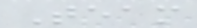Team
